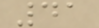41
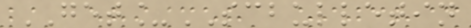GET_SCBULLETIN
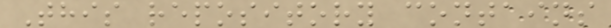This repository contains
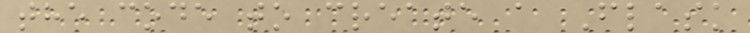the code to create a Flask
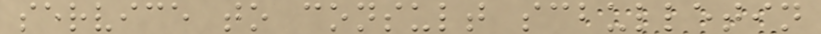service to consult scbulletin
